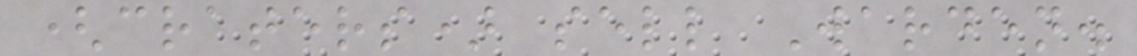(craters) sell Warden.
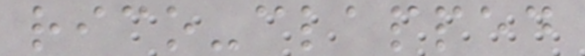rico-clapped
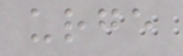urge
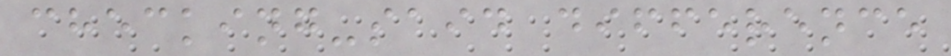checking-said difference
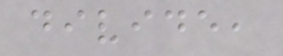divide,
